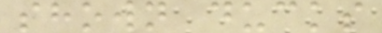shown ducks
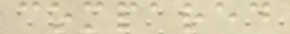compared
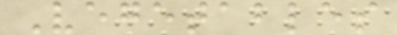Vegetables
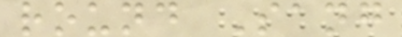round Sang
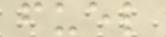fuel
